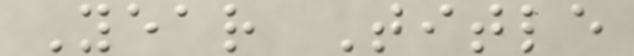Year Title
